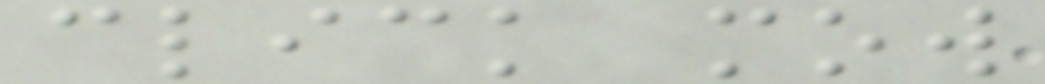click mow
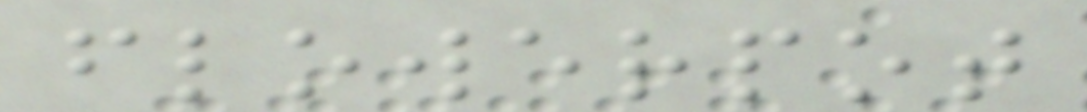flowerpot
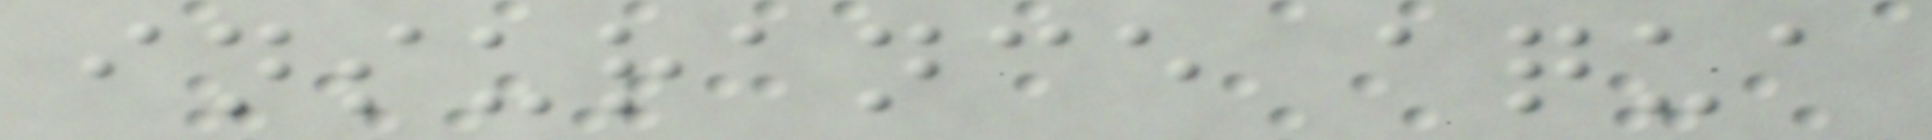insurance aqua
